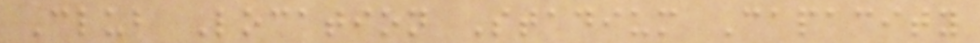Club Location Stadium Capacity
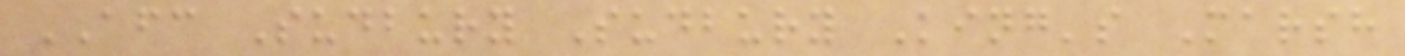AFC Sudbury Sudbury King's Marsh
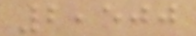2,500
